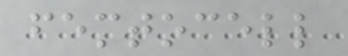femtocell
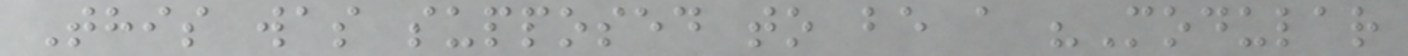This was supposed to be a "Modular
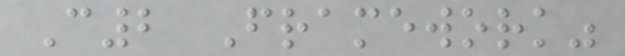C2 Framework"
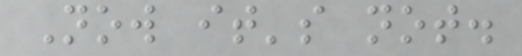Now it's not.
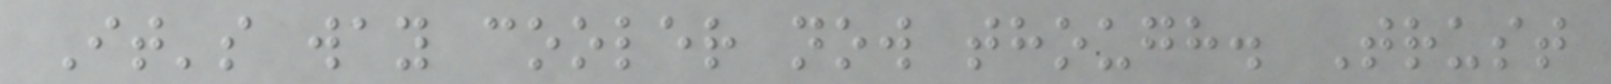It's way cooler now though. Trust
